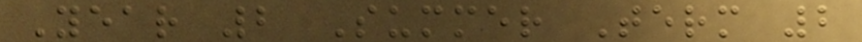Year 2 Summer Term 2
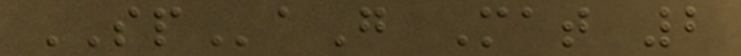SPaG Mat 2
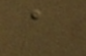a
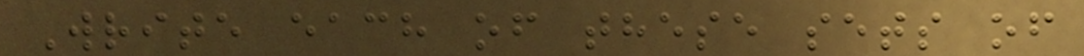Write each of these sets of
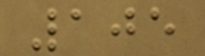105
